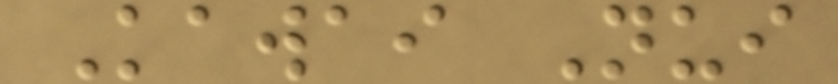Kawai Nui
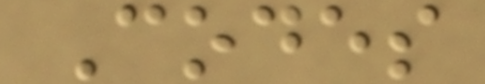Codes
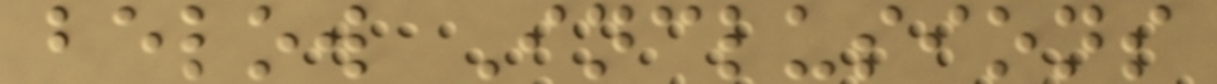below Inclusions
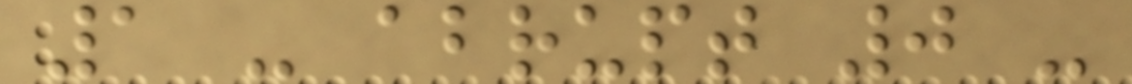1 - abrupt 0 -
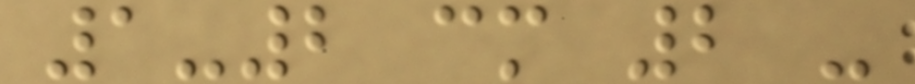1-2 cm 2 -
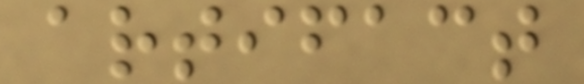artifact
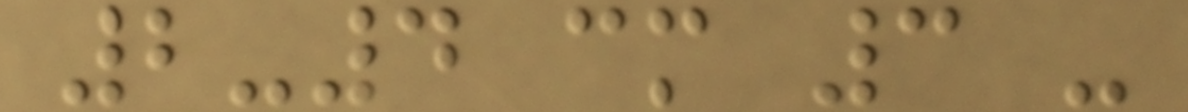2-4 cm 3 -
